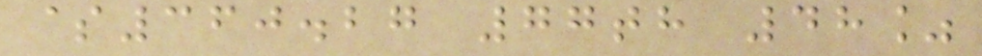$360.27 77th 48%
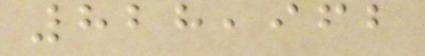828,962
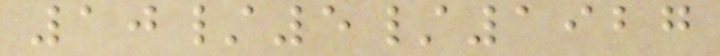10/5/1927
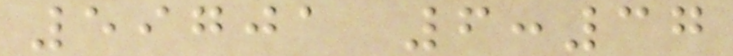59701 6:37
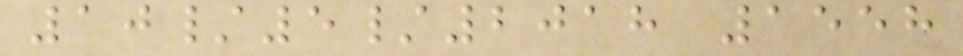10/5/2018 1558
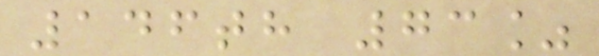146th 73%
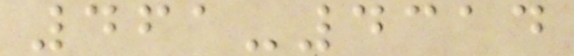461-4314
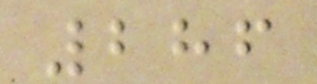286
